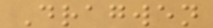Dragwen
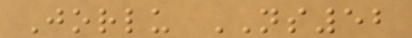Jorlu NS52
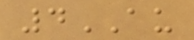4AU
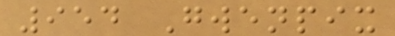954 Gwenpix
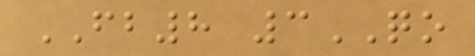FB8 3QO
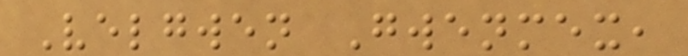Velgwen Gwenmex,
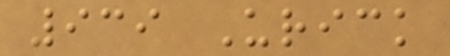939 Urick
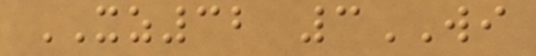XZ32 3WI
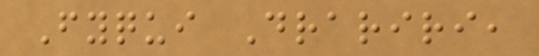Fyqui Drariri,
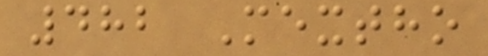482 Mextho
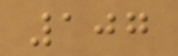107
